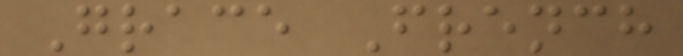Grace French
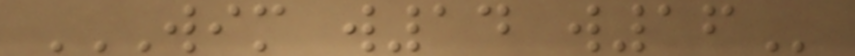WIM W14 W16
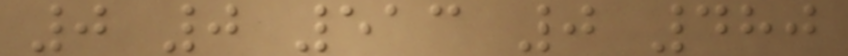0 0 513 0 480
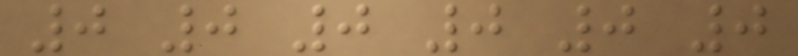0 0 0 0 0 0
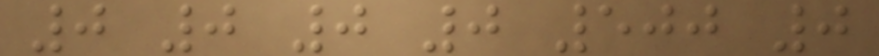0 0 0 0 500 0
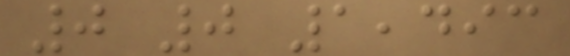0 0 1,493
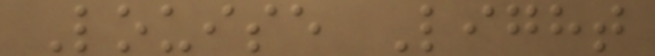Louise Light
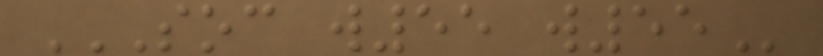SOC W55 W55
